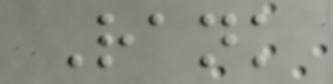Rank
